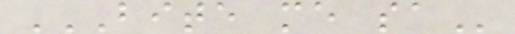BITE ME SA
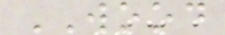WOOD
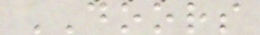DOORS
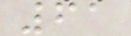61
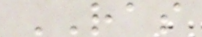RAS
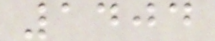1404
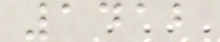1412
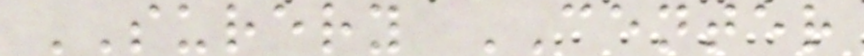SURERY CENTER
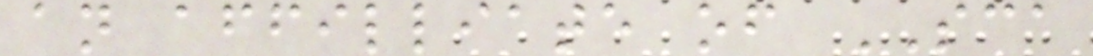an affilliate of SCA
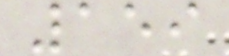159
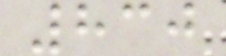830
